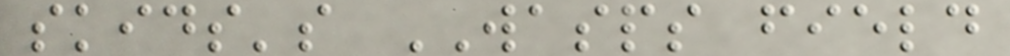skids's WASPS field
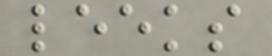leeks
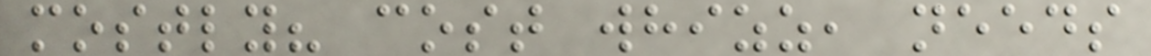mostly? cost whizz, needs
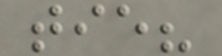tie?
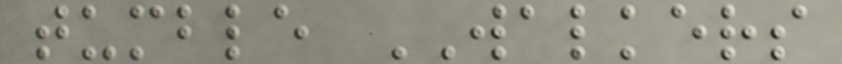tumble WALKERS
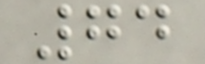74
